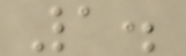1.
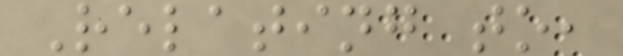Relating to,
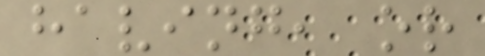having, or
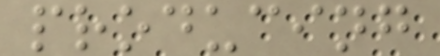producing
